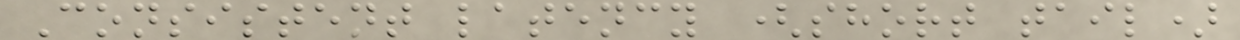Consistent latency (short tail)
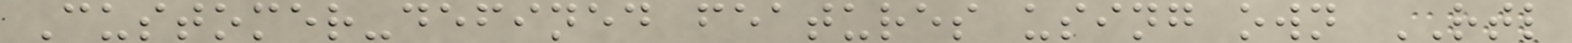Customer-defined features using own RTL
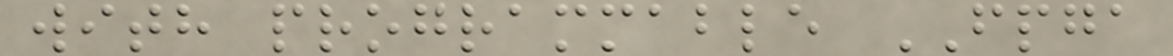with programmable FPGA
